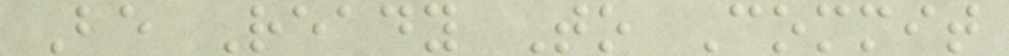Be Ready To Commit
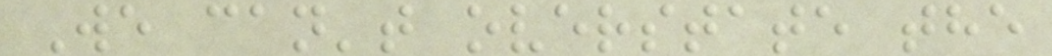We can't overstate the
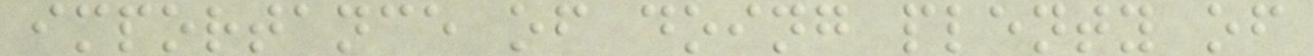importance of doing plenty of
